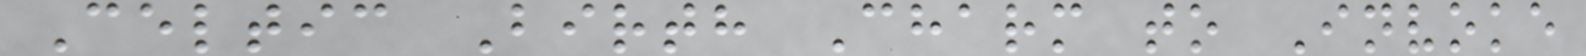Celtic Birth Charm to Invoke
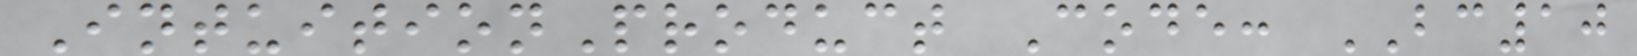IntuitionProduct Code: BC10
